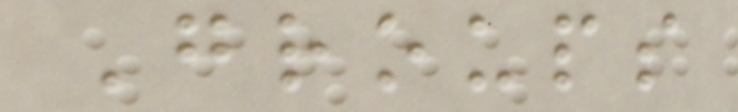Groups
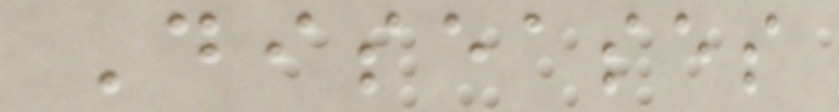Diseases
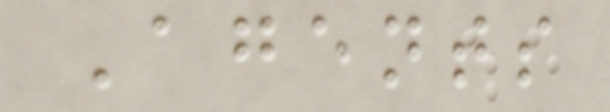Agents
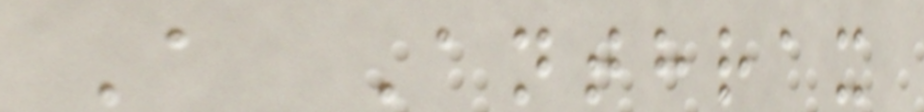A Anthrax
